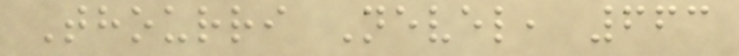Thourri Nevel, 663
